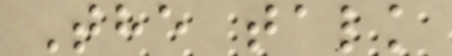The talk
